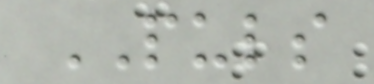PULS
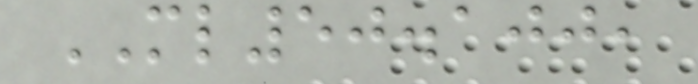ML50.100,
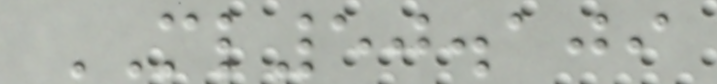ML50.109
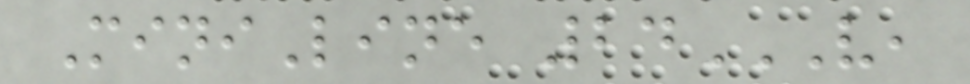MiniLine 24V,
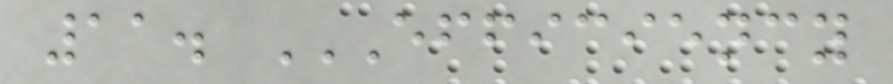11. EFFICIENCY
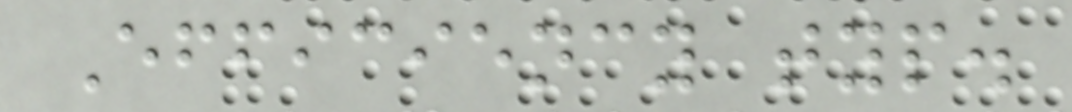Efficiency typ.
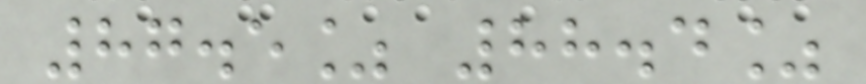87.5% 88.4%
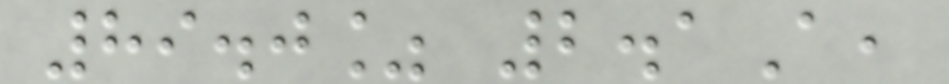89.0% 2.1A,
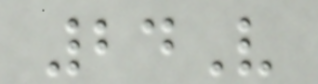24V
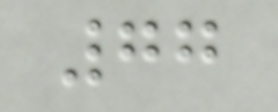77
